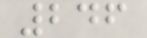246
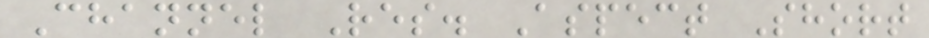Channel Res. Aspect Short
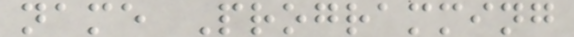name Programming
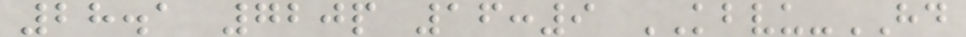28.1 720p 16:9 KBVU-HD
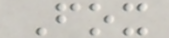Fox
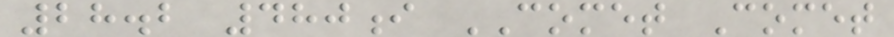28.2 480i COMET Comet
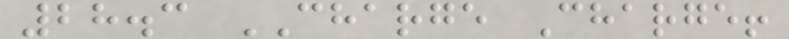28.3 CHARGE Charge!
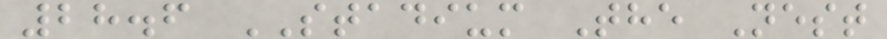28.6 STADIUM The Nest
